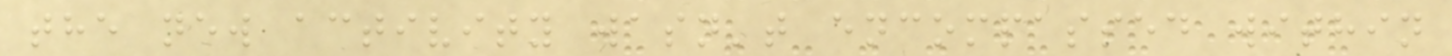the new activity wasn't encompassed within
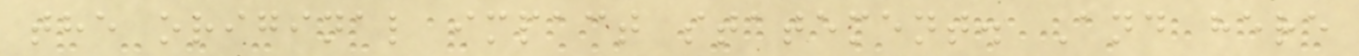the original impact statement. And here
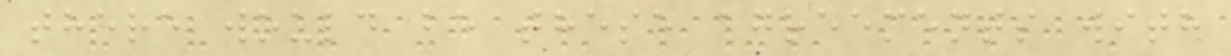there would be these agreements with
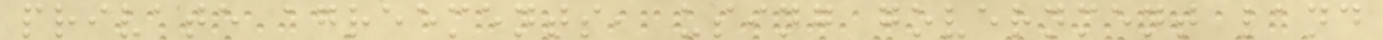private agreements, using government land
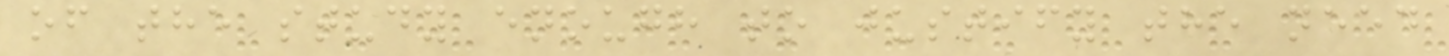of the study enough to justify the need
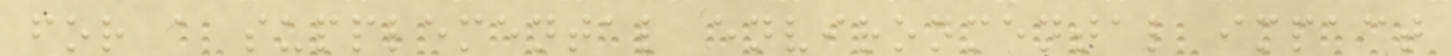for a supplemental environmental impact
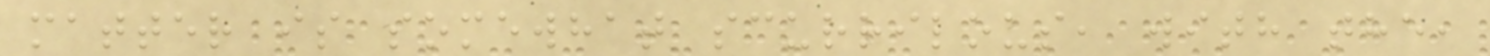matter is somewhat scurrilous, with the,
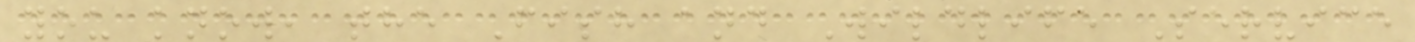you know, the Fish and Wildlife Service
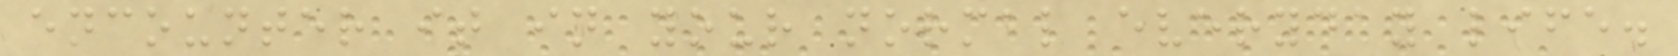encounter it in your normal everyday life.
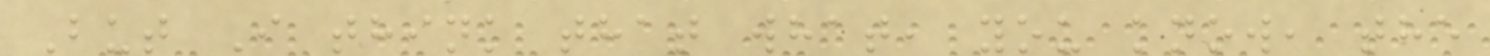But I think that what, you know, the
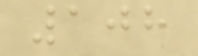108
